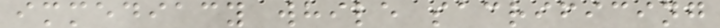immediacy while sacrificing
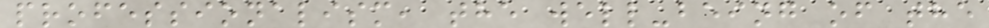professionalism, the well-being of the
